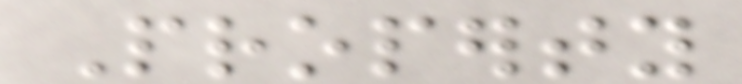Property
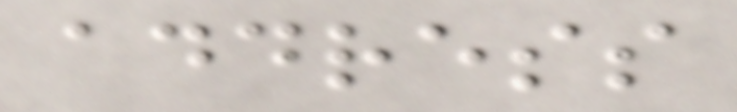address
